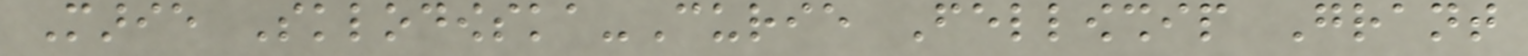Marie Sklodowska-Curie Fellowship Grant
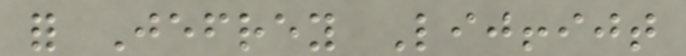for Jefrey Lijffijt
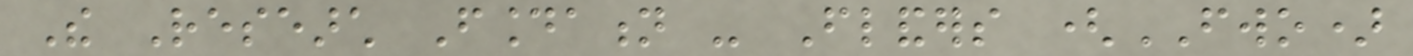The Research Foundation - Flanders (FWO)
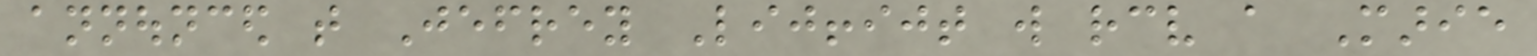announced that Jefrey Lijffijt will receive a Marie
